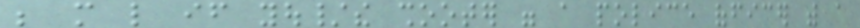be more like if you/the shooter were a police officer with a
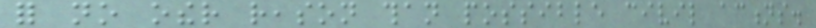for no other reason than possible civil actions.
